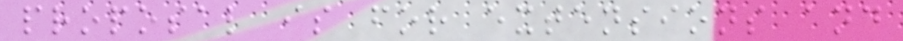proposal is for extensions and
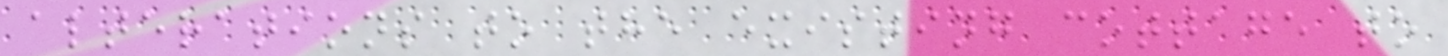alterations to the existing cottage to
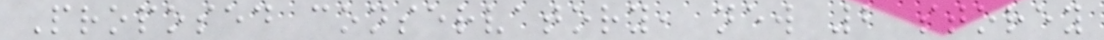Proposed conservatory, new 2 storey
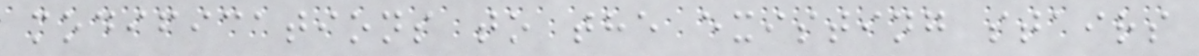modifications to the existing stairs
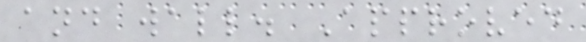and wall. Approved
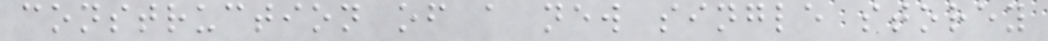construction of a new single storey
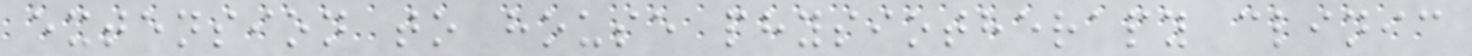extension to house physiotherapy clinic
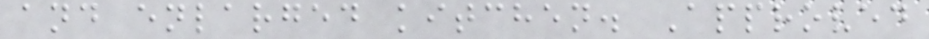and enlarged kitchen. Approved
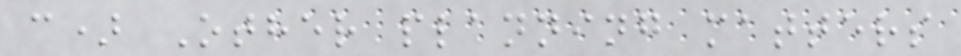c) Other planning matters
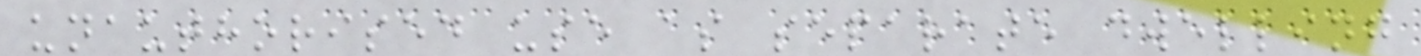unauthorised use as separate dwelling
